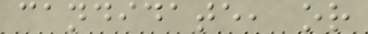candidate, or
